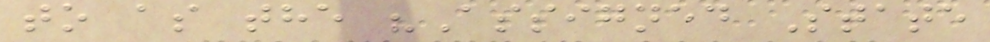to as the "Assigned State
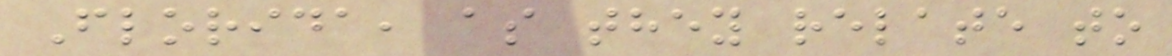Florida, as they relate to
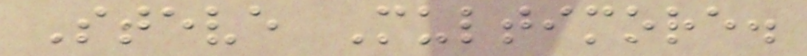Steve Multimore.
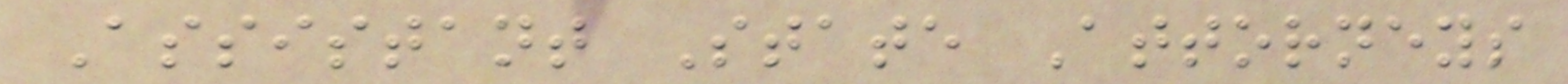Assistant State Attorneys
